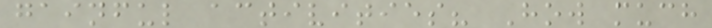gainful activities? How much
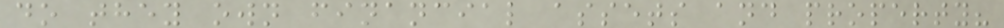do they own financial assets and property?
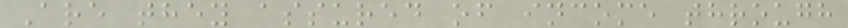Are they assured of income through
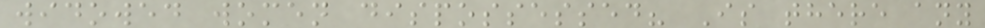widowed women dispossessed? Is there any
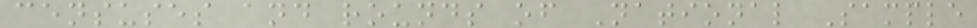censuses and rounds of National Sample
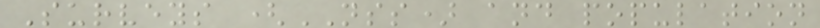Surveys (NSS) and population
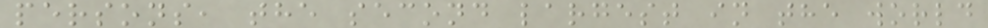persons, the second largest in the world
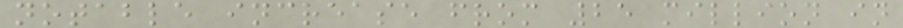notable increase from 25 million in
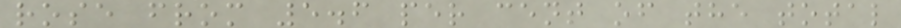rose from 5.6 per cent of the total
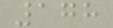178
